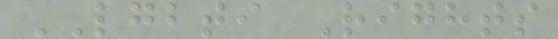LGBTI Rights
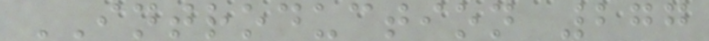INTRODUCTION 277
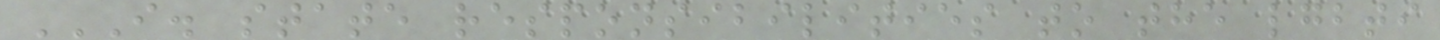I. STATE RESPONSIBILITIES TO THE LGBTI
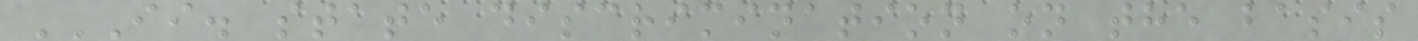II. STATE DISCRIMINATION ON THE BASIS
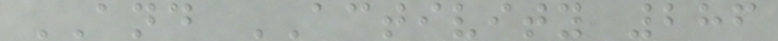AND ACTIVITY 286
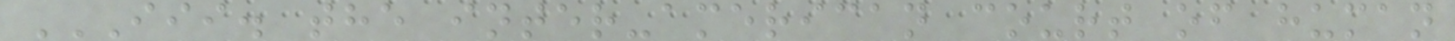III. THE INTER-AMERICAN COURT OF HUMAN
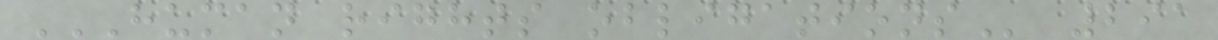HUMAN RIGHTS OBLIGATIONS 291
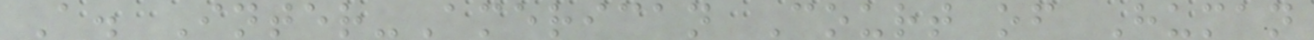A. Inter-American Court of Human
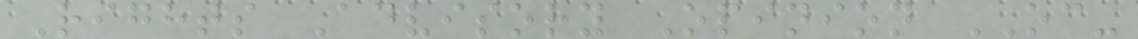Rights Advisory Opinion OC-
